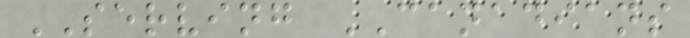SERVING CANADIANS
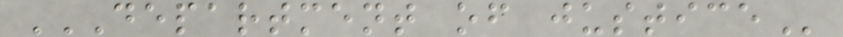DEPARTMENT OF JUSTICE
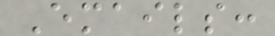Emails:
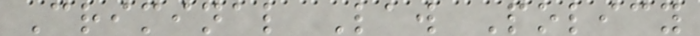Criminal Law Policy
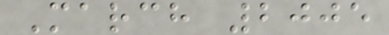March 2005
